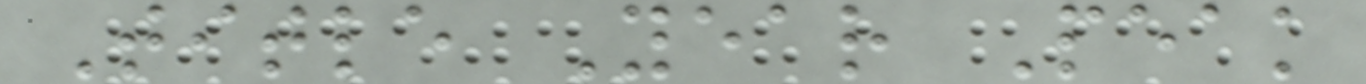Title Year Peak
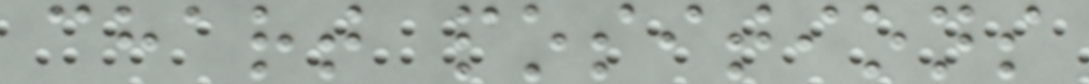chart positions
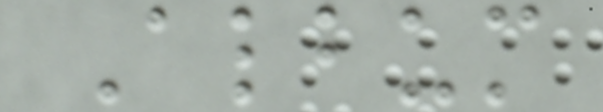Album
